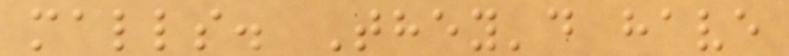malls. They'd have
